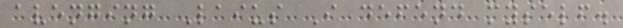avenging Laius I defend myself.
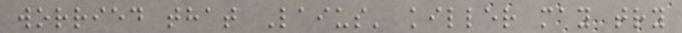worried that Laius' killer may try
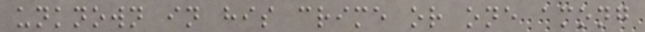unknown in his crime or one among
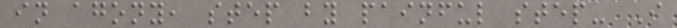in agony, step by painful step- I
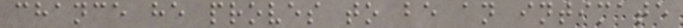chance he proves to be an intimate
